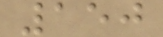150
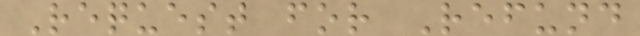Request for Refund
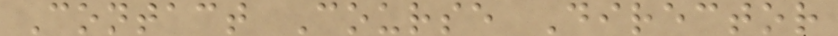Contact Course Director
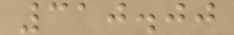310.00
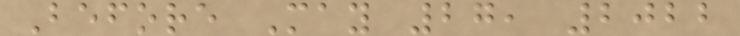Before May 27, 2022
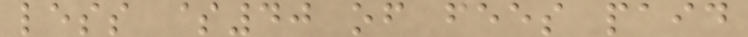less $40 of fees paid
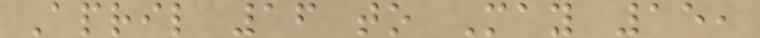April 16 to May 15,
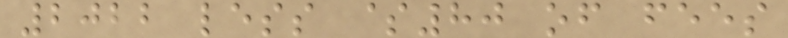2022 less $80 of fees
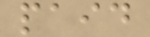paid
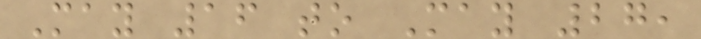May 16 to May 27,
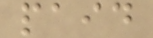paid
